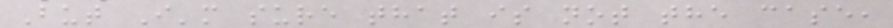But I'm sure that is not the case,
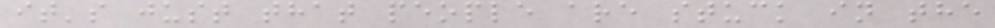it's just that people are stuck in the
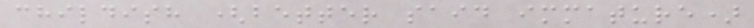childish (better said immature)
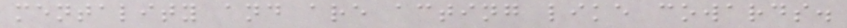mentality and are acting like cowards.
